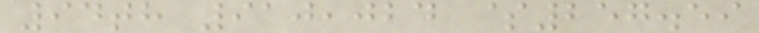94th 910,024 $257.59
